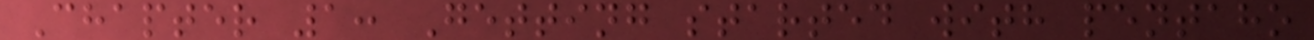Chapter 1: Getting started with pentaho
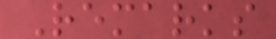Remarks
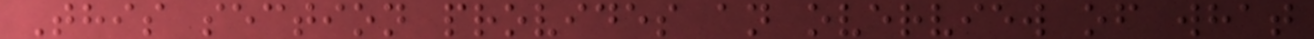This section provides an overview of what
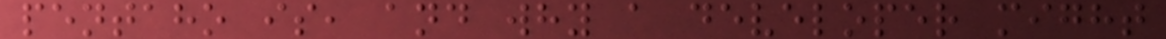pentaho is, and why a developer might
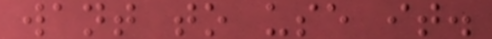want to use it.
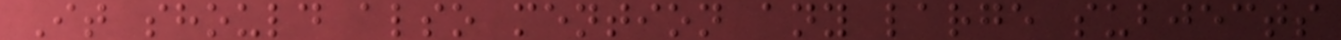It should also mention any large subjects
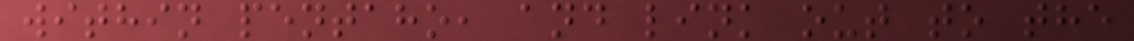within pentaho, and link out to the
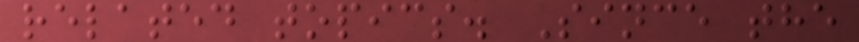related topics. Since the
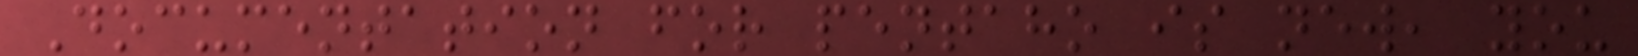Documentation for pentaho is new, you
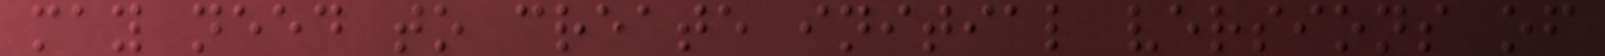may need to create initial versions of
